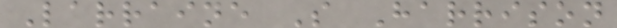Larraine S Harrison
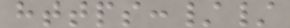https://
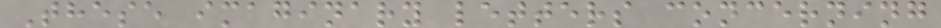These imaginary letters concerning
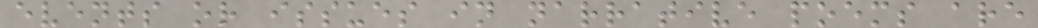events or issues in narrative poems are
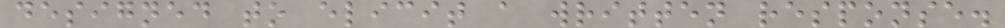designed to elicit a written response.
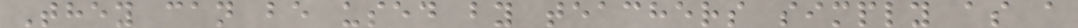They can be used by teachers simply as a
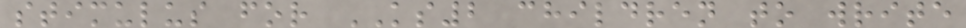stimulus for KS2 children to write
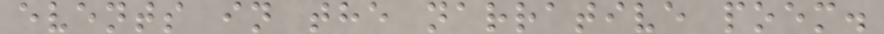events in the narrative poem.
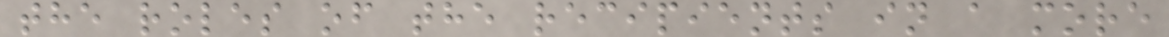the roles of the recipients in a more
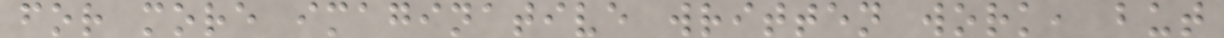for more imaginative written work, but
